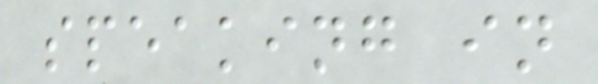speaking in
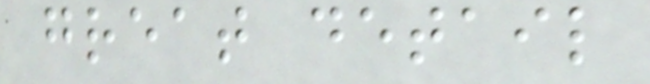great detail
